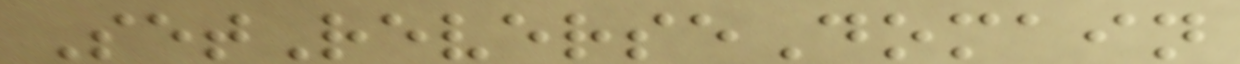SetReverseDomain
